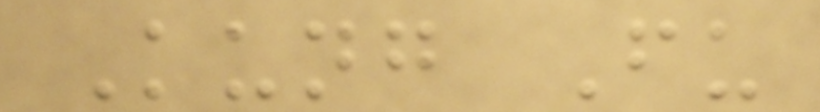Kung Fu
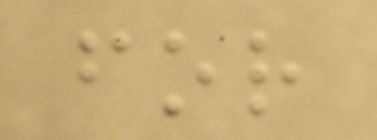for
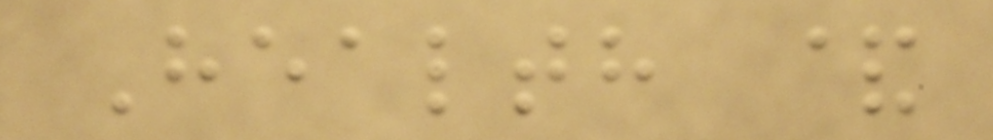Health &
